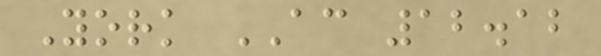York AC 12.12
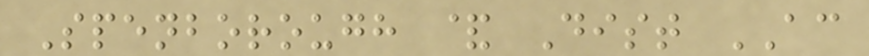Spenborough & Dist AC
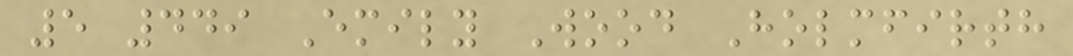5 449 Emily Wood Holmfirth
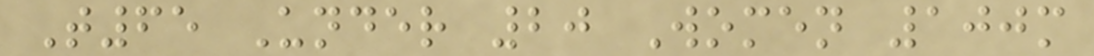T65 Under 20 Women 100m
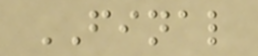FINAL
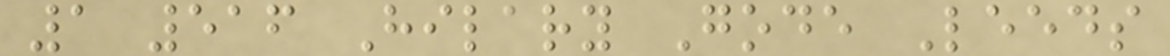1 516 Hilary Gode Leeds
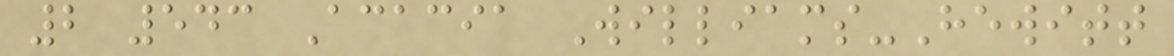2 543 Acacia Williams-Hewitt
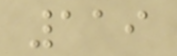119
